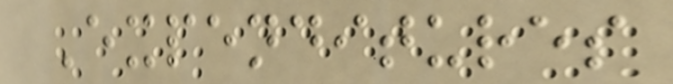Expenditures
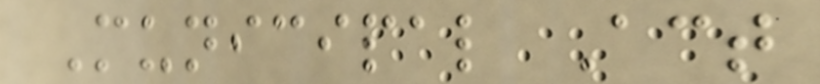Municipal Act
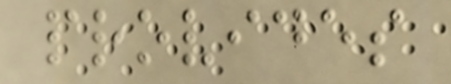provides
